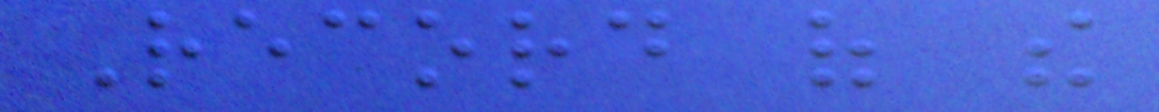Record of the
